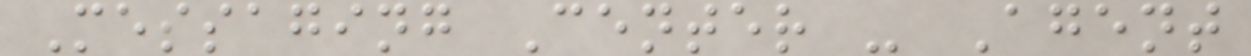Messaging Center - Agent
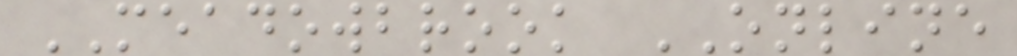MEADOWBROOK ONLINE
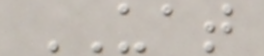UAT
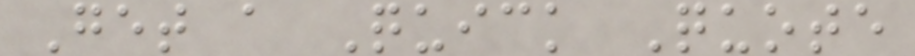Get a Quick Quote
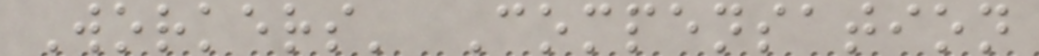Workers' Compensation
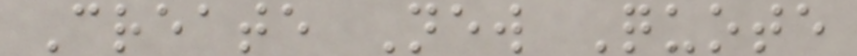Create New Quote
